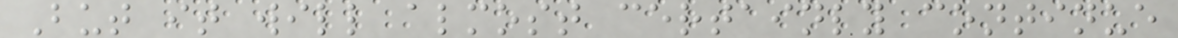But it will almost certainly continue
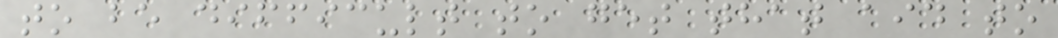to be difficult to get that aid to
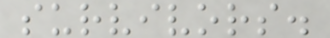survivors.
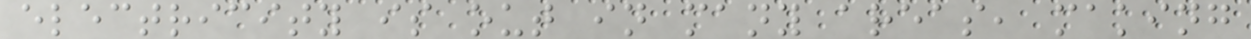electricity is out in many areas, making
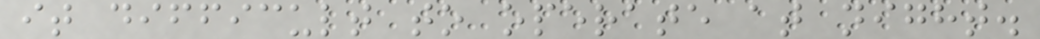it difficult to operate at night.
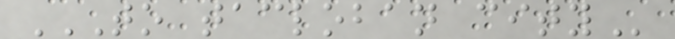TO TACLOBAN CITY
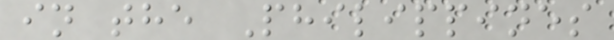in the Philippines
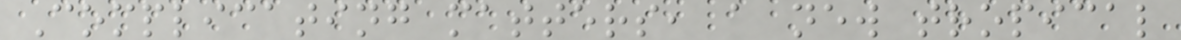Complicating matters, a new tropical
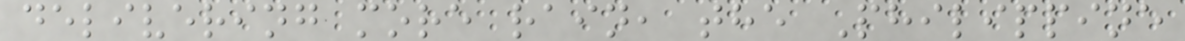delivering more rain, the Philippine
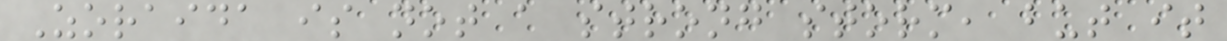Zoraida is not a strong storm, but it
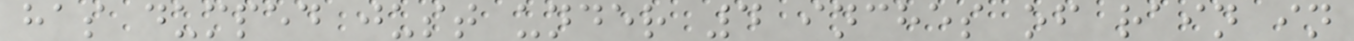has dumped just under 4 inches of rain in
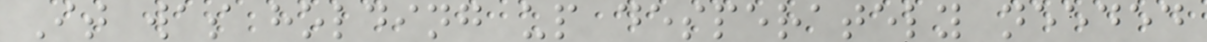It was holding up desperately needed
